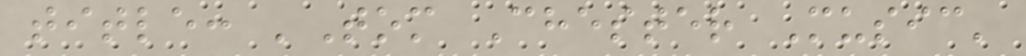title: 'Tom Chester Music'
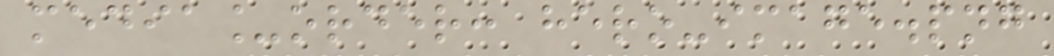media_order: hero-image.png
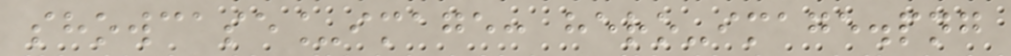showcase_image: hero-image.png
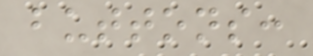buttons:
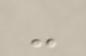-
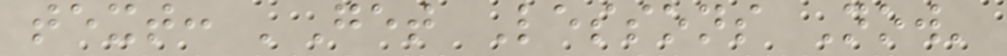text: 'Get Lessons Now'
